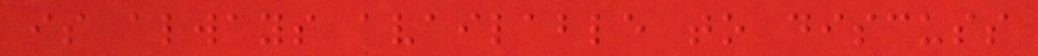is always available to discuss
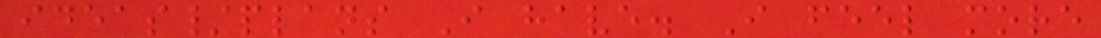ideas/plans I have. I feel more
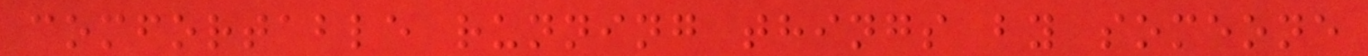comfortable running things by someone
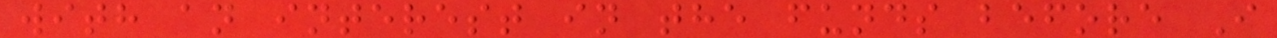with an interest in the funds before I
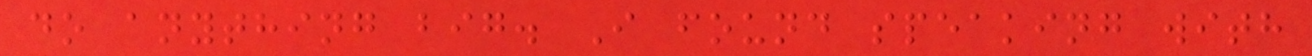do anything big. I found speaking with
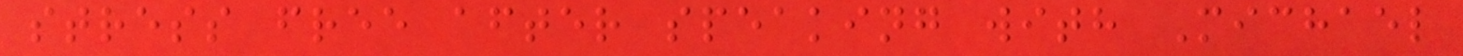stress free after speaking with Michael
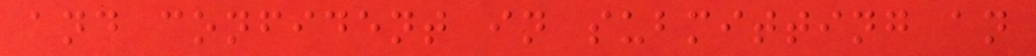and confident in submitting an
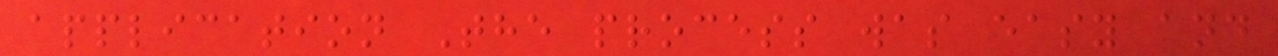application The process was easy and
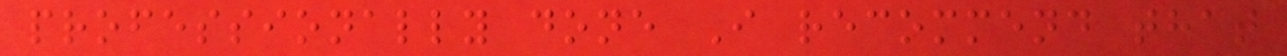professionally done I recommend that
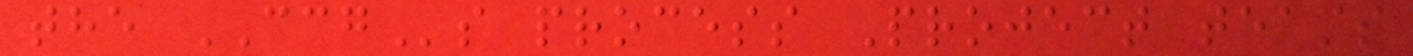the CCGs process Project teams
